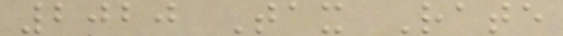2020 Tax Rate
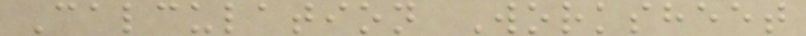Calculation Worksheet
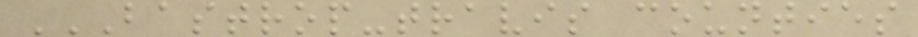BASTROP-TRAVIS COUNTIES
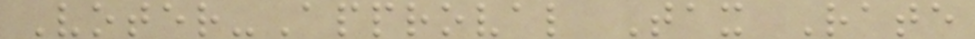Voter-Approval Tax Rate
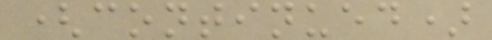(continued)
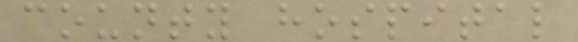county hospital
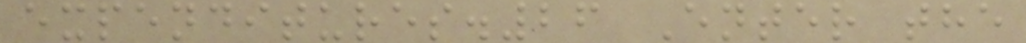expenditures.26 Enter the
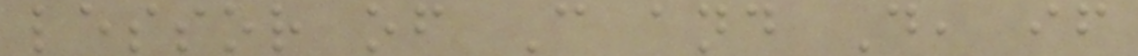lessor of C and D, if
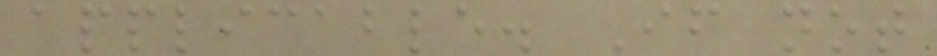applicable. If not
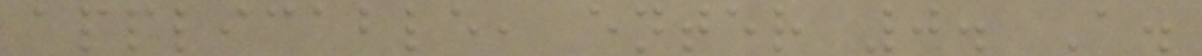applicable, enter 0. A.
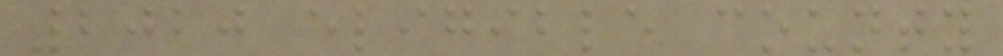2020 eligible county
